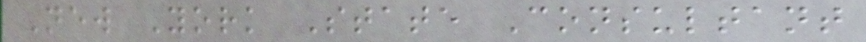New York State Consultant
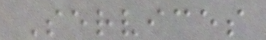Services
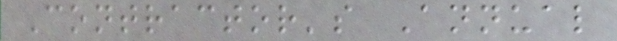Contractor's Annual
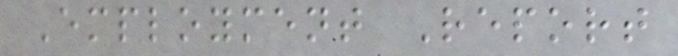Employment Report
